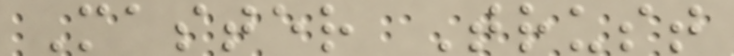Master Trust
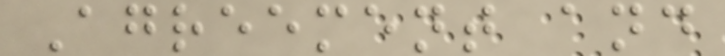Agreement and
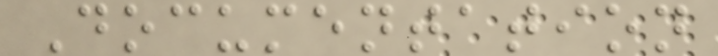Documentation
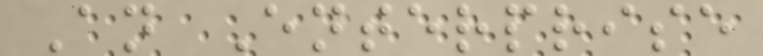An Enterprise
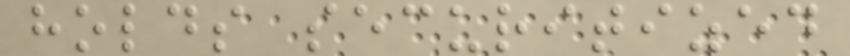holds securitized
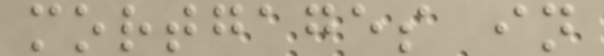mortgages in
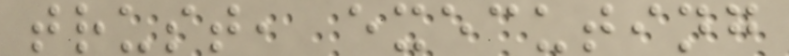trust, executing
